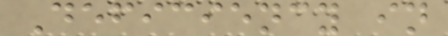Deficiency in
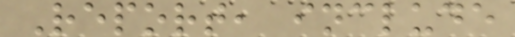Report, include
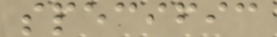specific
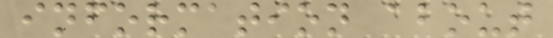information about
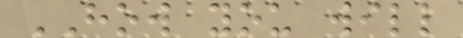HOW you will
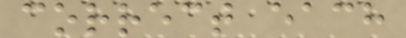correct each
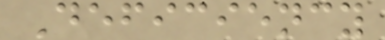Deficiency
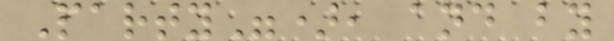Party"), and by
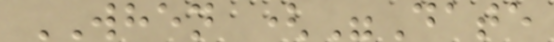WHEN ("Date
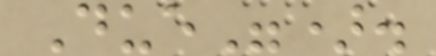Due").
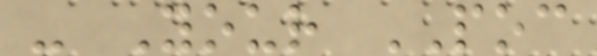- Your POC
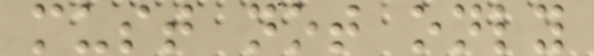must not only
